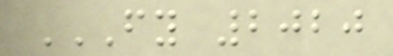FY 2020
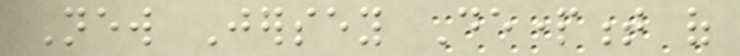New Jersey Department of
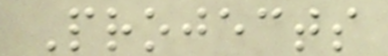Projects
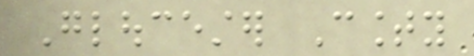Gloucester County
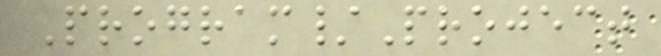Program/Project
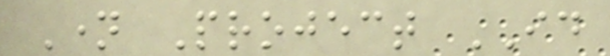Name Project ID
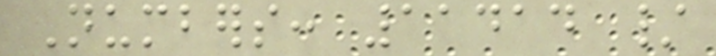Numbers: 11414 /
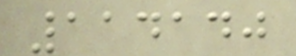114140
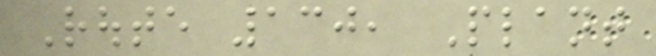Route 130, Plant
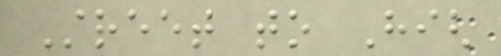Street to High
